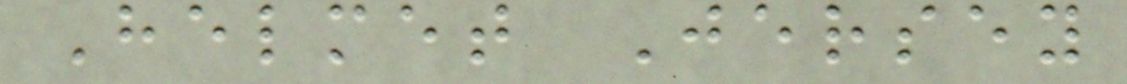Helmet Jersey
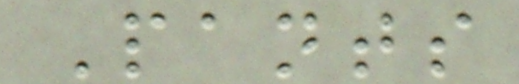Pants
